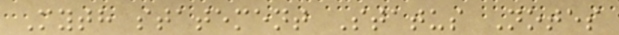Myth statement Status Notes
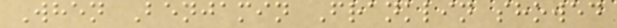When Benjamin Franklin showed
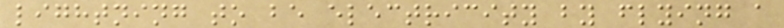lightning to be electricity by flying a
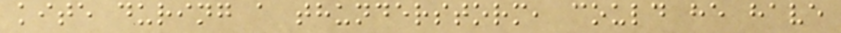kite during a thunderstorm, could he have
